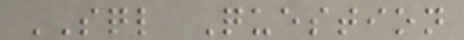SQL Question
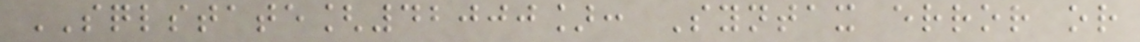SQLSTATE[42000]: Syntax error or
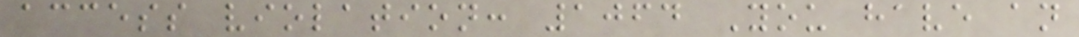access violation: 1064 You have an
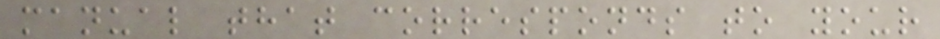manual that corresponds to your
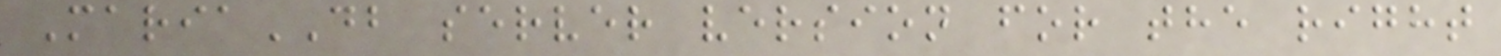MariaDB server version for the right
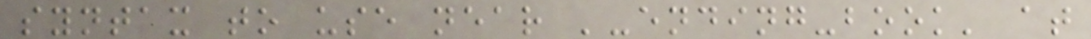syntax to use near '-ending-book' at
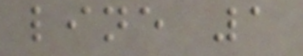line 1
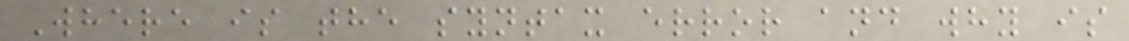Where is the syntax error and why is
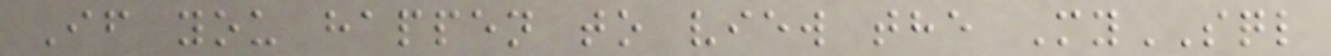If you happen to view the MySQL
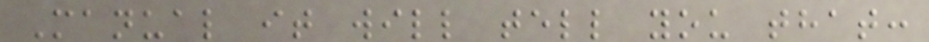Manual it will tell you that:
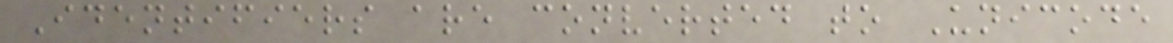Identifiers are converted to Unicode
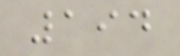194
